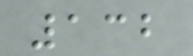132
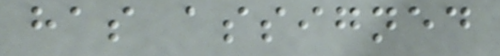has assigned
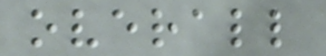overall
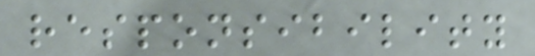responsibility
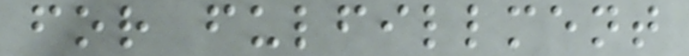for fulfillment
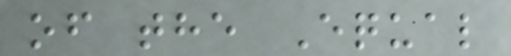of the Equal
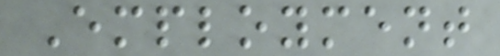Employment
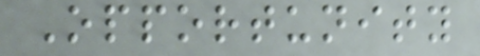Opportunity
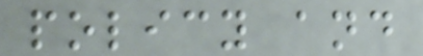policy and
